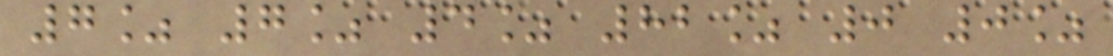7% 7% 4% 82% 0 0%
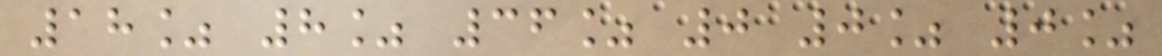18% 8% 36% 0 0% 0%
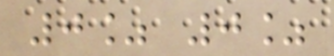0% 0%
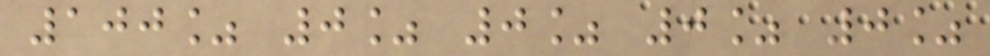100% 0% 0% 0% 0%
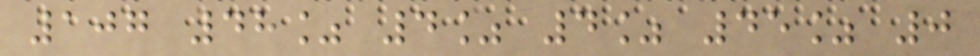107 48% 4% 4% 45% 0
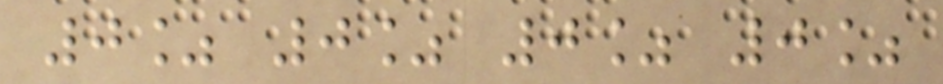0% 0% 0% 0%
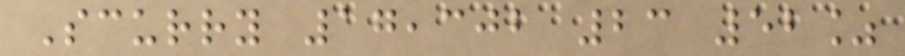Scurry 17,302 23 52%
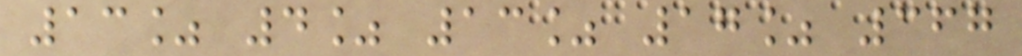13% 4% 13% 17% 367
